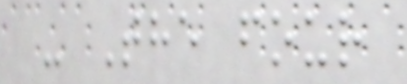- The four
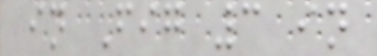in Fig 3 in
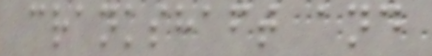crankshaft and
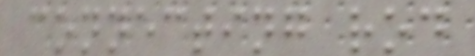connecting rod
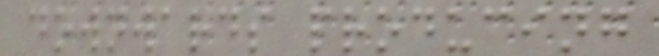downwards producing
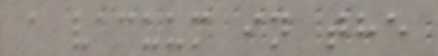a vacuum in the
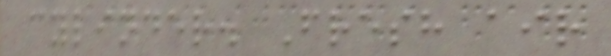cylinder. Fresh air
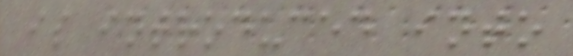is introduced into
